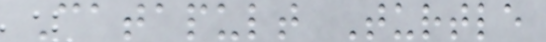Catapult Turtle
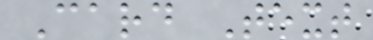Card Text
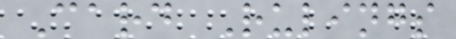Card Rulings
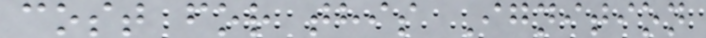cost for this Ignition
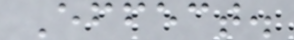Effect.
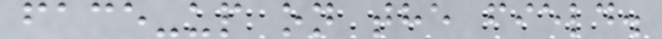face-up on the field.
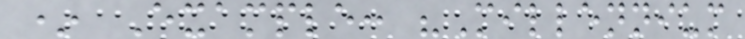* Example: "Millennium
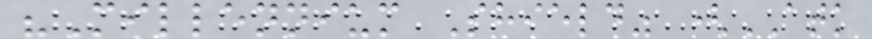"Millennium Shield" (ATK
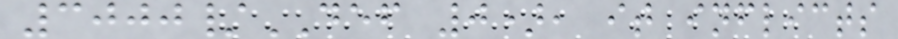3000/DEF 0), it inflicts
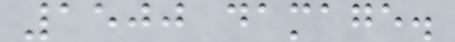1500 damage.
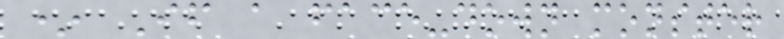* If a face-down monster
